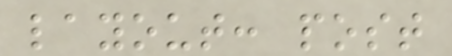layout: post
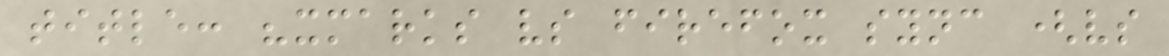title: "xmarks vs firefox sync (vs
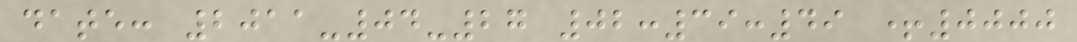date: 2011-04-27 02:39:49 +0000
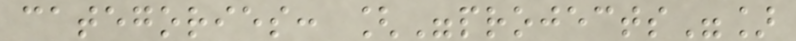categories: ["projects"]
